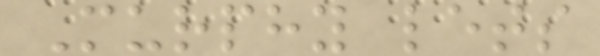Murphy lets
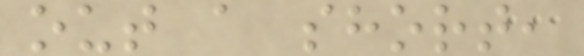out a short,
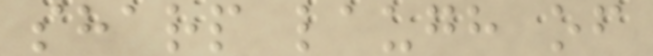sharp laugh of
